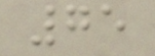75
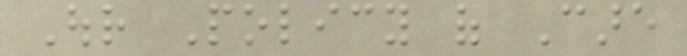Our Policy of Care
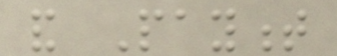and Payment
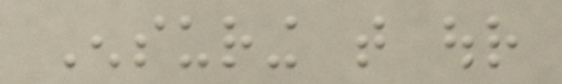Ensuring that our
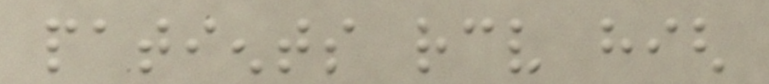patients receive high
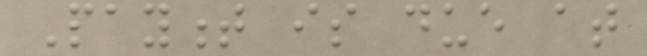Payment is due at
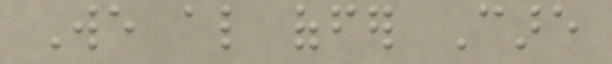We also offer Care
